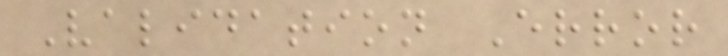Validation Error
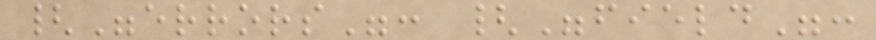{"errors": {"field":
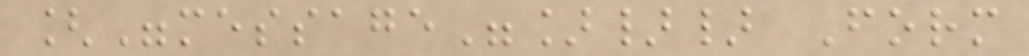["message"]}} Form
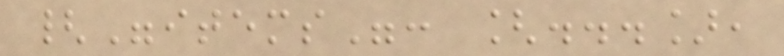{"items": [...],
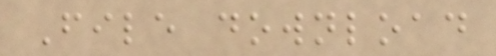File download
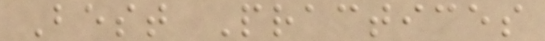Best Practices
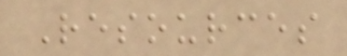Resources
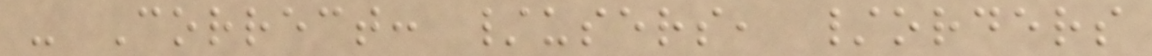- Correct: /users, /orders
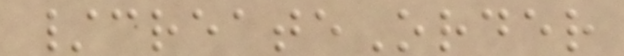/createOrder
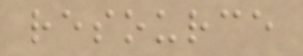resource
